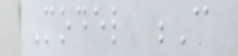Model C
